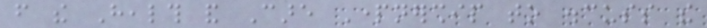from the Health and Care Partnership to discuss the
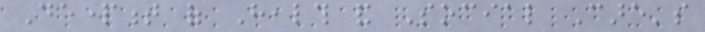Department of Health and Social Care's
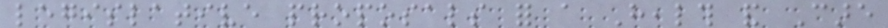legislative proposals for a Health and Care
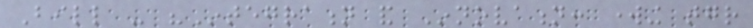Bill - "Integration and Innovation: working together
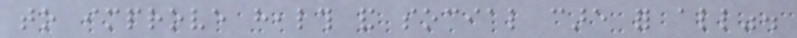to improve health and social care for all".
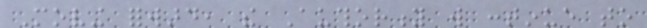Moving forward, the Authority will continue to
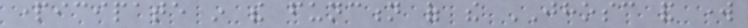participate in the function of the JHOSC and work
